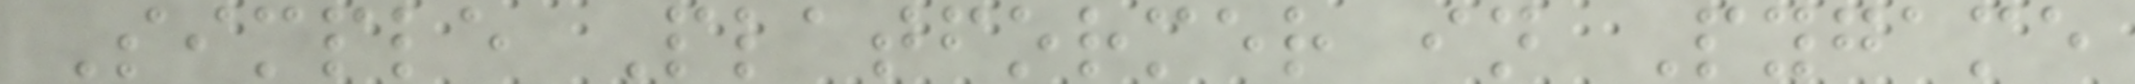Simple Platformer in Pygame
